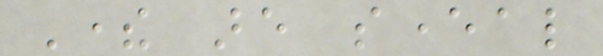There are several
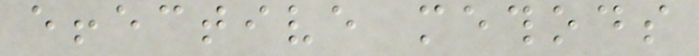effective methods
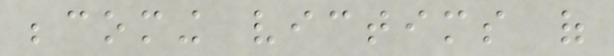becoming victims of
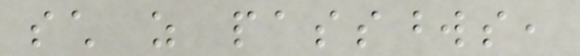such as passwords,
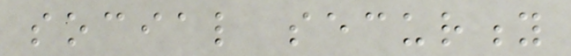social security
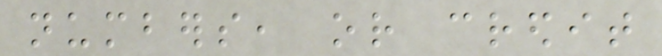numbers, or credit
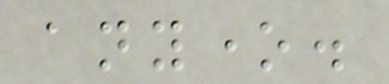anyone.
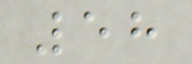58
